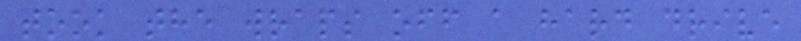took the wraps off a hard drive
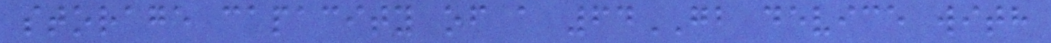storage capacity of a 64GB device with
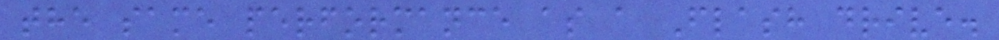the same performance as a Flash drive.
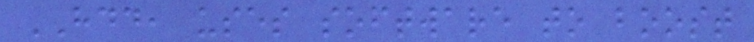HDD, uses software to boost
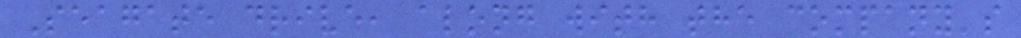Seagate drive, along with the company's
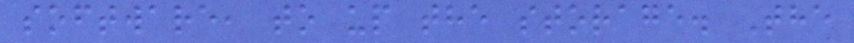software, to up the storage. The
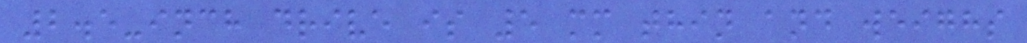2.5-inch drive is 5 mm thin and weighs
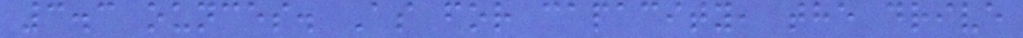3.3 ounces. As for capacity, the drive
